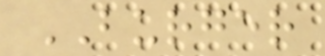BURGER
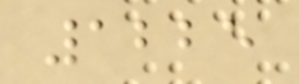1225
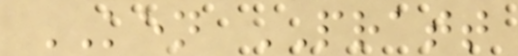KEN PRATT
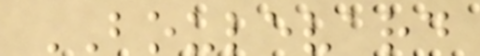BOULEVARD
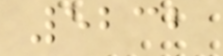5232
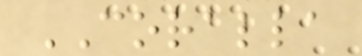CORALLA
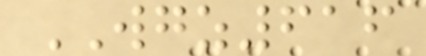WGZ616
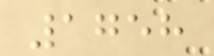1758
